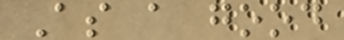As a good
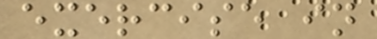exercise in
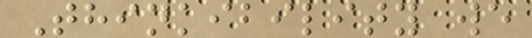Thinkibility we
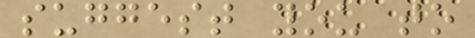suggest you to
